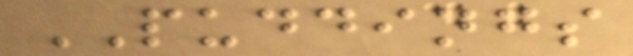PUDDINGS
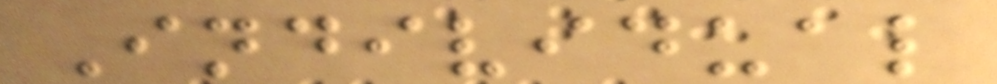Individual
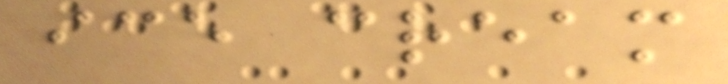ice cream
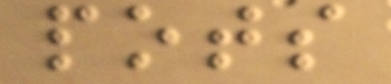pots
